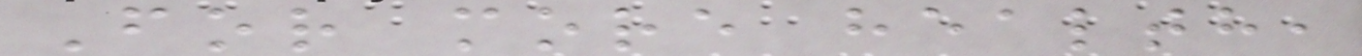For more health,
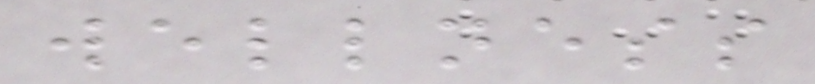wellness
